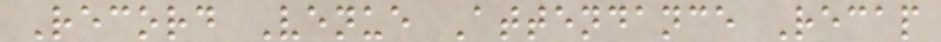Record Venue Attendance Recap
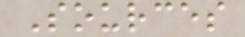Sources
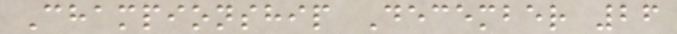Championship December 26
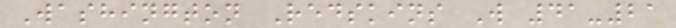Washington Redskins W 41-21
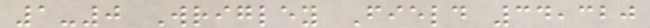1-0 Wrigley Field 34,320
